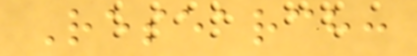Research:
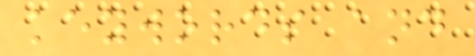keywords and
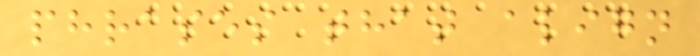phrases that align
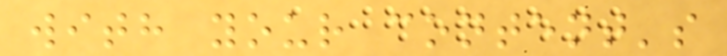with your content's
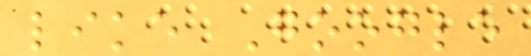like Google
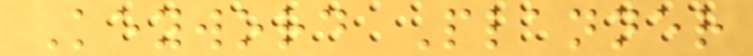Keyword Planner
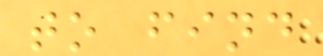to find
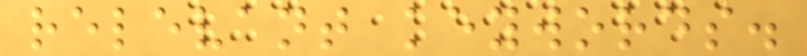relevant keywords.
